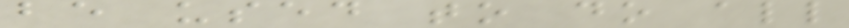be used to do all
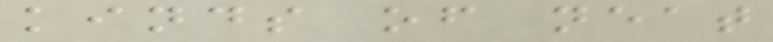kinds of neat
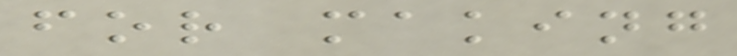for making
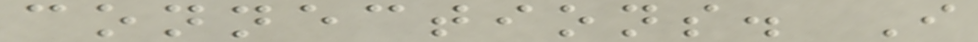connections. I
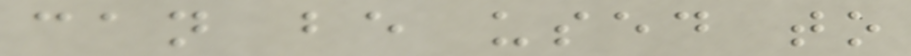can be used to
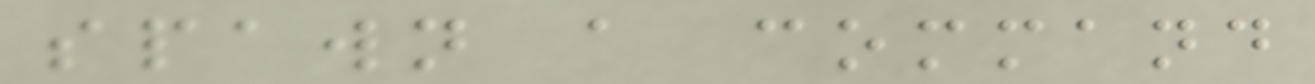spawn a command
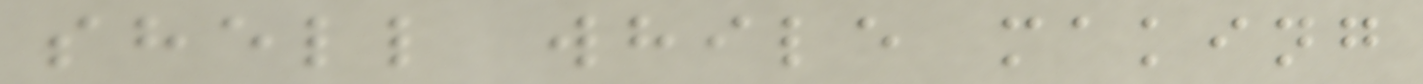shell while making
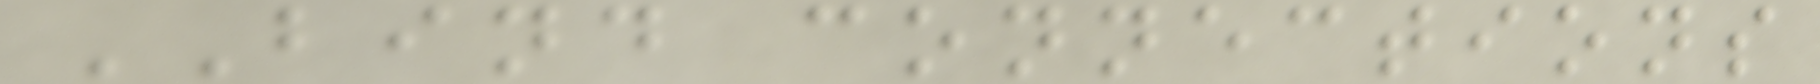BIND connections
